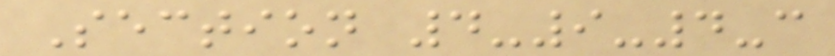Section 4-9-4-c
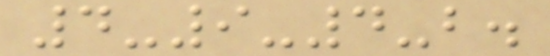4-9-4-b.
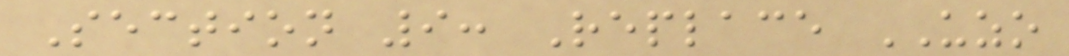Section 9: Replace UZO
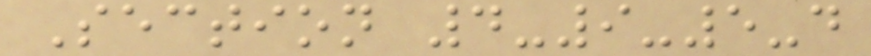Section 4-9-5-d
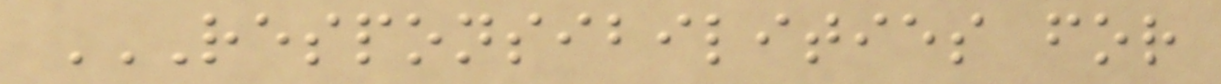RESPONSIBILITIES FOR
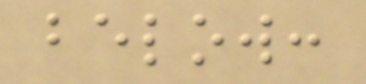below:
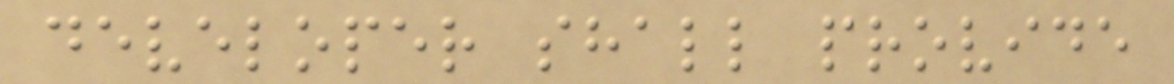developer shall provide
